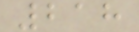218
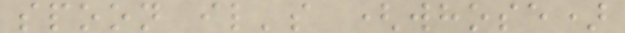spoon il's (whose)
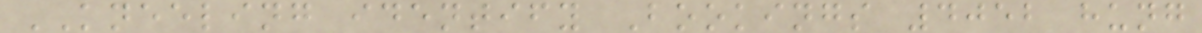KNEELING identify Bookings 4052 hung
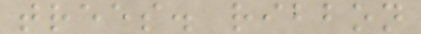trees. ribbon
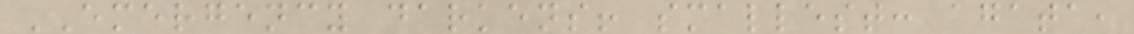EMERGENCY darkens! smallest: agata,
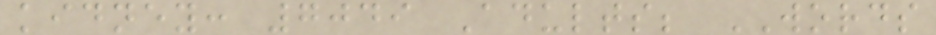kidney: 7049 Adults; WORDS
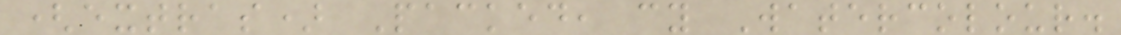(extras) Packed, cy Watercolour.
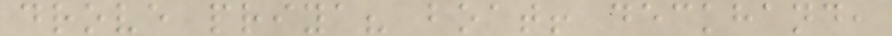drove priya? boat! deckhand,
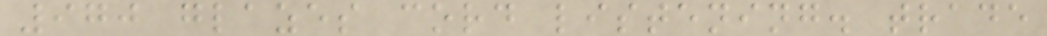970 glazes cord listening. trade
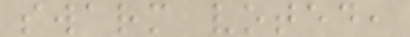swarm voted,
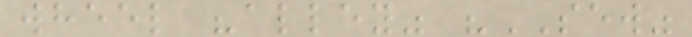wheel "alley" "SEW"
